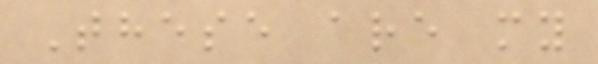These are my
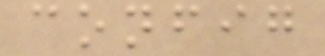config
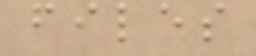files
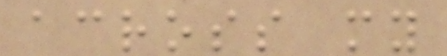across my
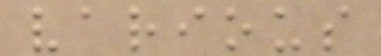various
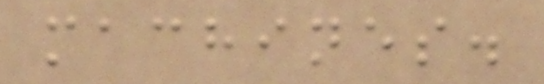machines.
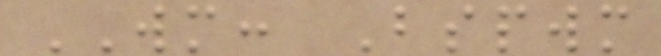WM: Bspwm
